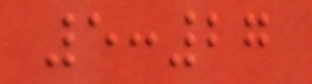5:27
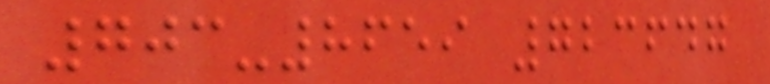703-8659 723647
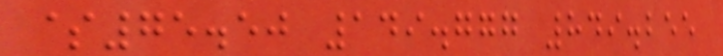$75.50 149.777 849.255
